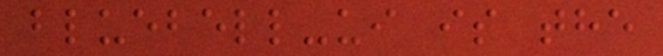bluebell-ui is the
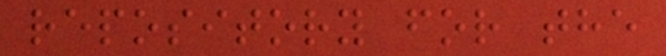repository for the
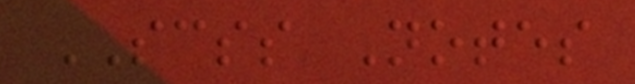SCSS Notes
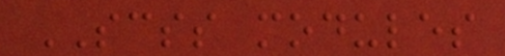SCSS modules
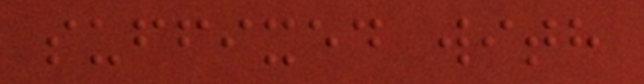suffixed with
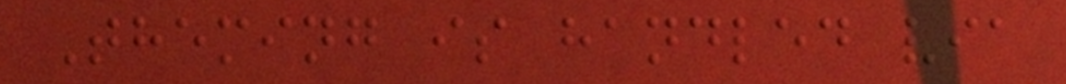Theming is handled via
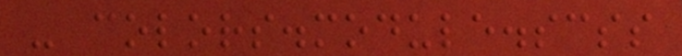- colors.module.scss
